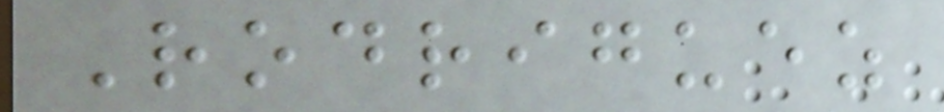Rodriguez
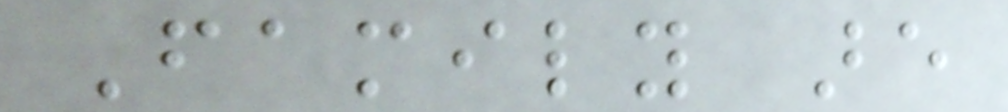Family are
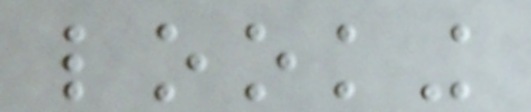looking
